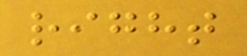right
